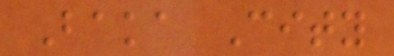Baka City
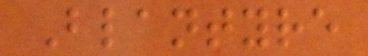Blantyre
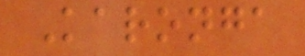Karonga
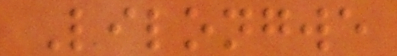Lilongwe
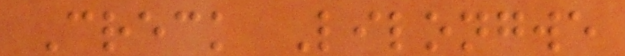Creck Lilongwe
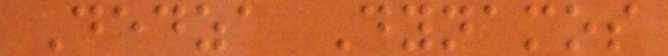Dedza Dynamos
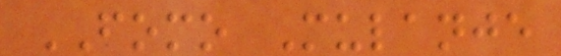FOMO Mulanje
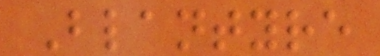Blantyre
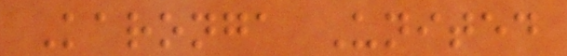Karonga United
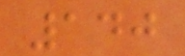140
